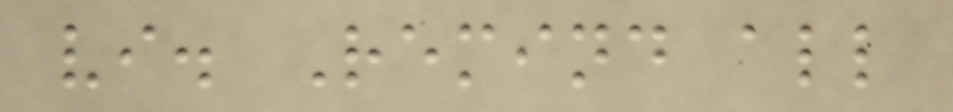vi. Remind all
